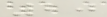20
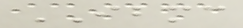IBMC
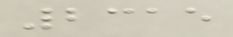2315
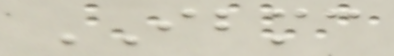IBMC
